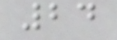24
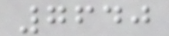7640
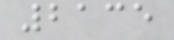2135
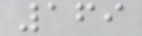169
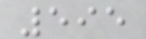595
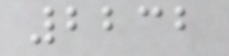2232
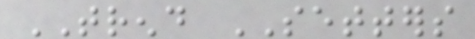TREND SETTERS
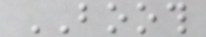BOOTH
